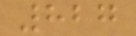827
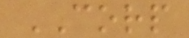CORP
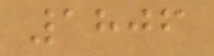1806
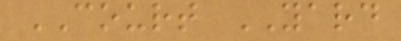COURT YARD
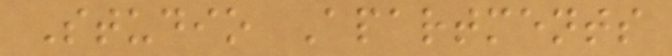Studio Apartments
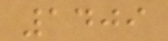1409
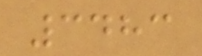3483
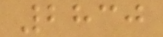2830
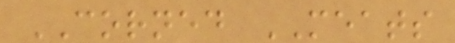CORNED MEATS
